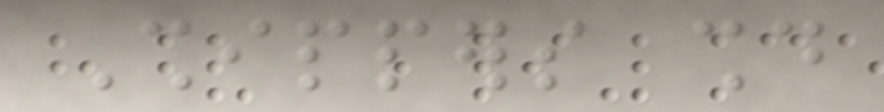Shippers should
